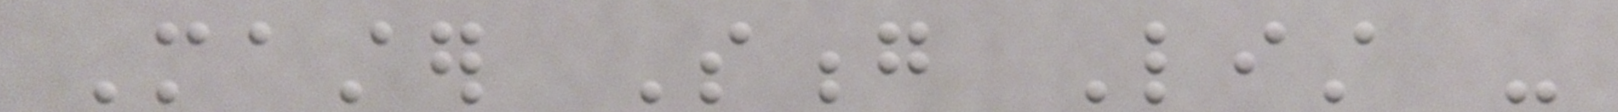Master Song List -
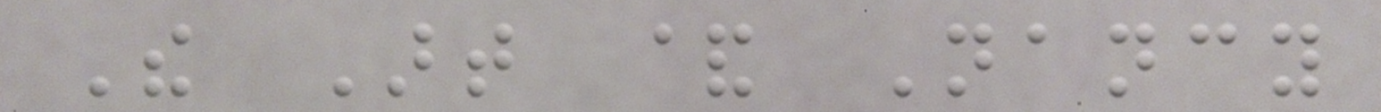The Art & Nancy
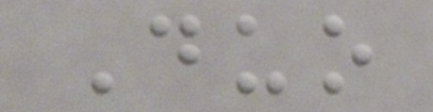Duo
